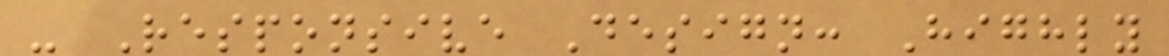- Responsive Design: Highly
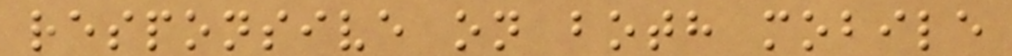responsive on both mobile
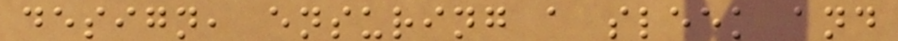design, ensuring a sleek and
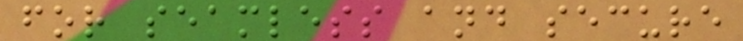for seamless and secure
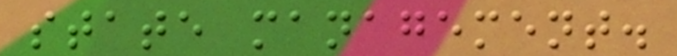state management.
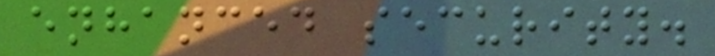enhanced security.
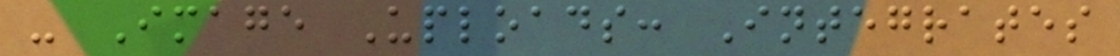- Image Uploads: Integrates
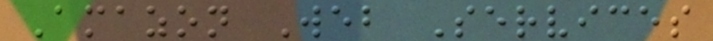Amazon Web Services
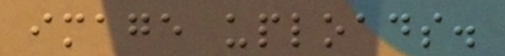image uploads.
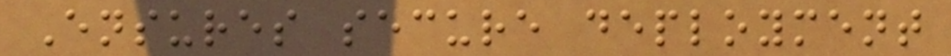Ensures secure deployment
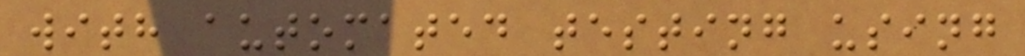with automated testing using
